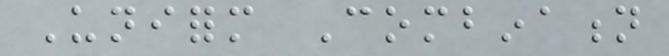Uniform Combination
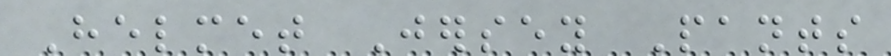Helmet Jersey Pants
